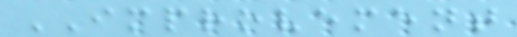IMPROVEMENT
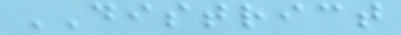DISTRICT
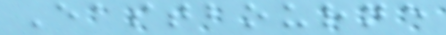Eastbourne
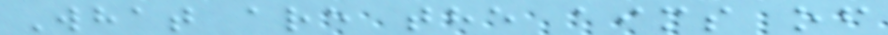What are the aims of
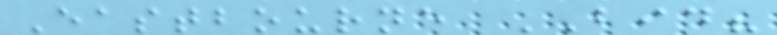Eastbourne BID?
